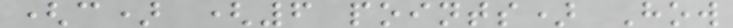(c) (6 points) How
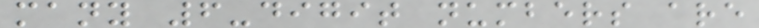many 6-digit numbers are
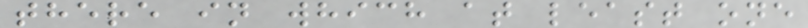there in which at least one
